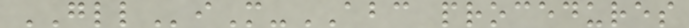GLLiM-ABC procedures
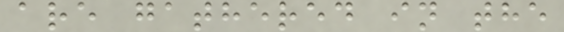are gathered in the
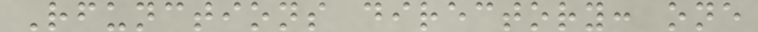Rfunctions directory: one
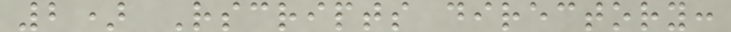2) Rscripts directory:
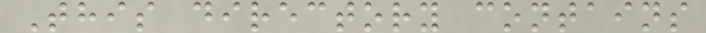This directory contains
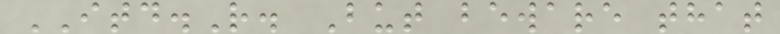ITD.R. But beware that
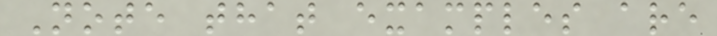Note that examples are
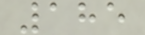185
